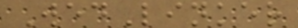WedLinker
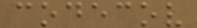codecov
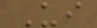Ui
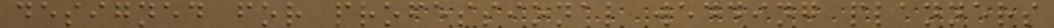designed for professional wedding planners
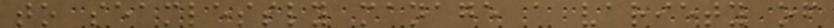to seamlessly manage a variety of
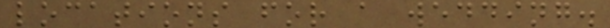locations for a wedding.
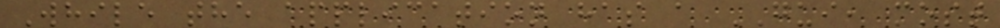While the application has a GUI, most
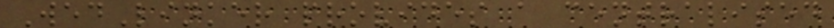WedLinker provides a centralised
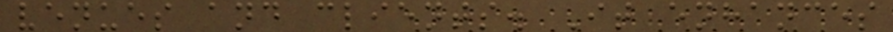venues and clients. It enhances
